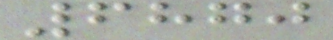6870
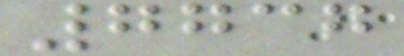7737
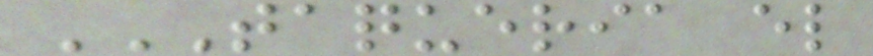TAQUERIA EL
